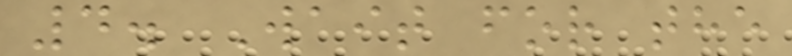4. Wait for the
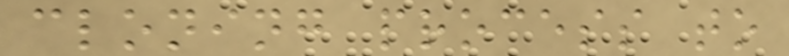cloning process to
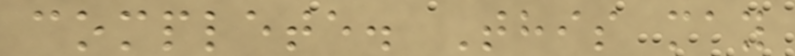complete. This may
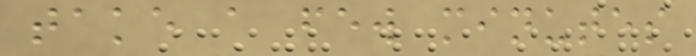take a few minutes
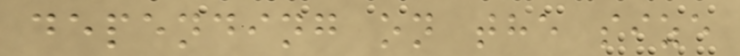depending on the size
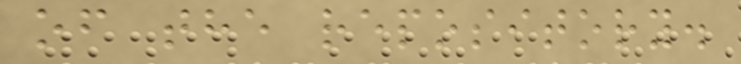of the repository.
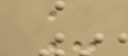_
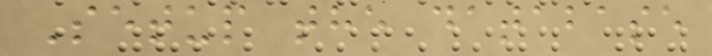Setup the database
